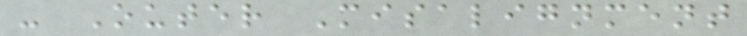- Outer Misalignment
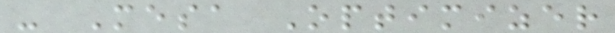- Mesa Optimizer
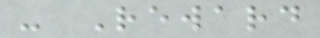- Reward
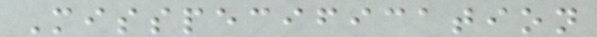Misspecification
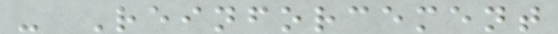- Reinforcement
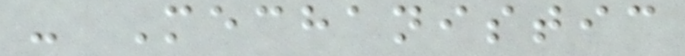- Mechanistic
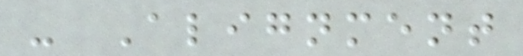- Alignment
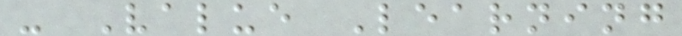- Value Learning
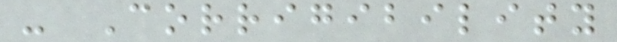- Corrigibility
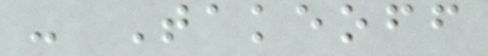- Takeoff
